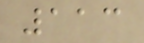113
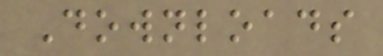Downloads
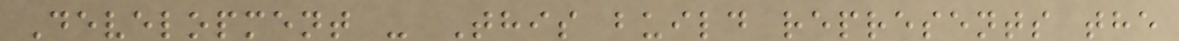Development - This build represents the
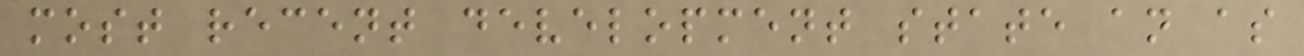most recent development state an as
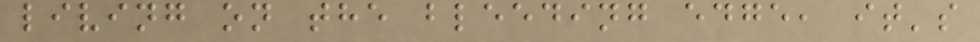living on the bleeding edge, it's
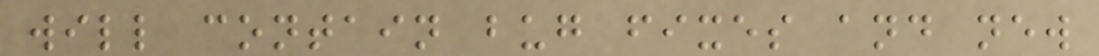will contain bug fixes and new
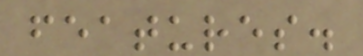features.
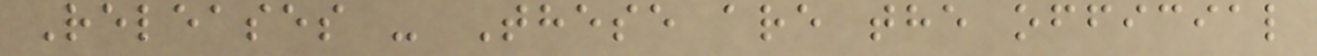Releases - These are the official
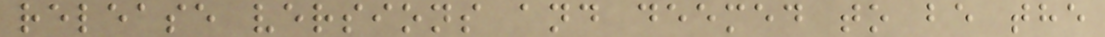release versions and deemed to be the
